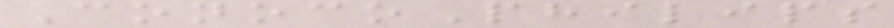ConocoPhilips
